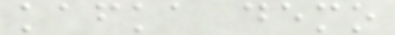kafka demo
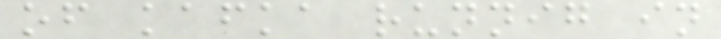of kafka runnig in
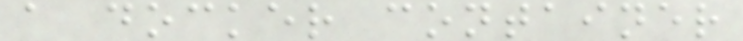a docker container
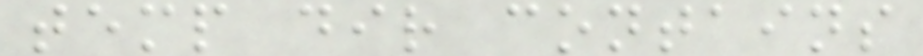temp dir contains
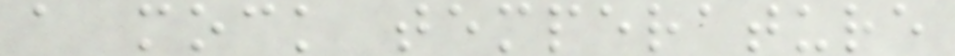a mock temperature
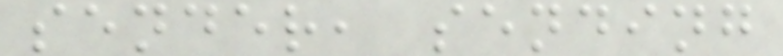sender, sending
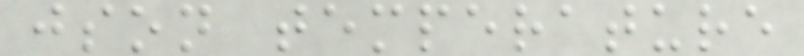json temperature
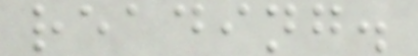reading.
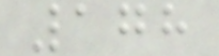178
